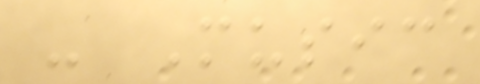- Music
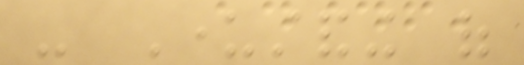- Understanding of
